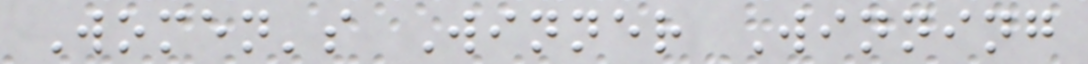Women's Winner Winning
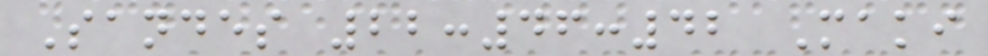Sandes 22:46:42 Maki
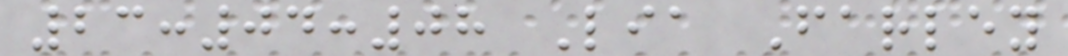23:04:08 Lia Farley
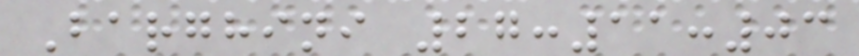Barghini 27:11:03
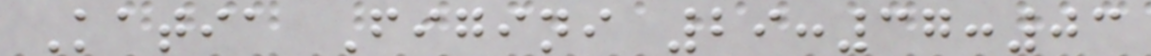Katia Figini 29:37:03
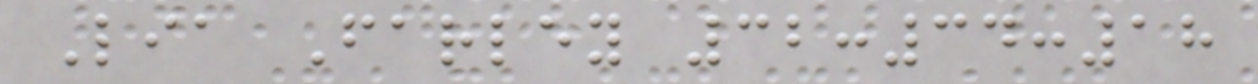Lia Farley 32:34:18
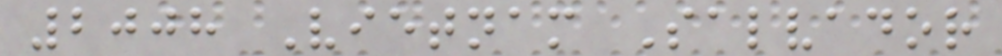2008 Vietnam Salvador
